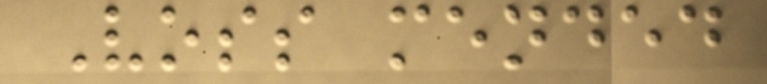Voss mended
